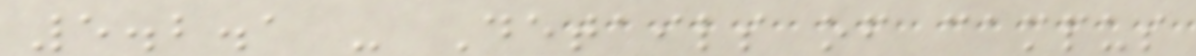5.2.1 - Details of campus
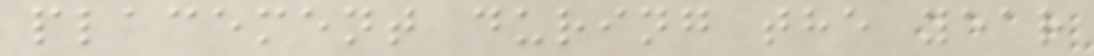placement during the year
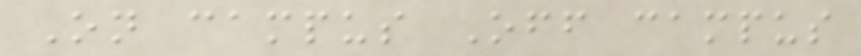On campus Off campus
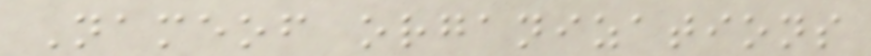Nameof organizations
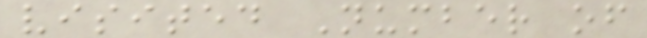visited Number of
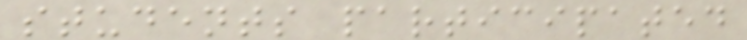students participated
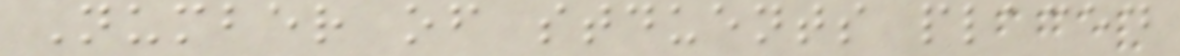Number of stduents placed
